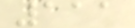111
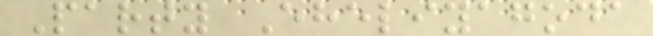Party Eheliyagoda
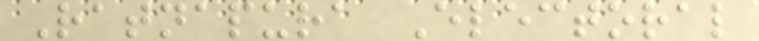Ratnapura Electoral
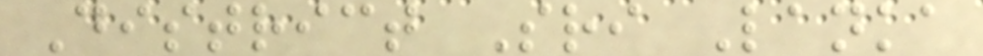District Sri Lanka
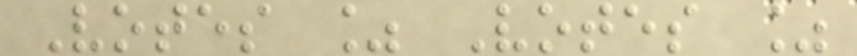Votes % Votes %
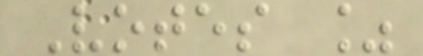Votes %
